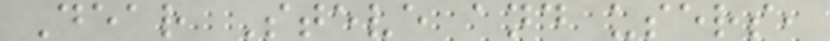Dear Steve and users,
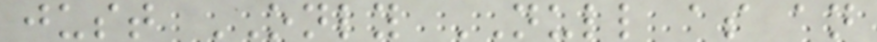just ONLY NULL as an
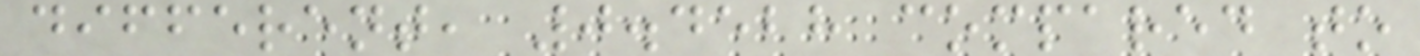different, 0.4528 compared to
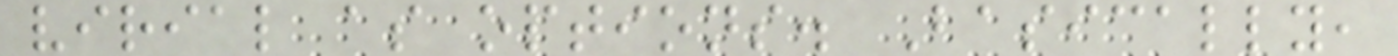virial as options. Basically,
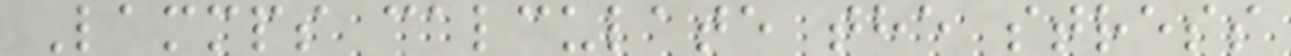Lammps calculate the stress
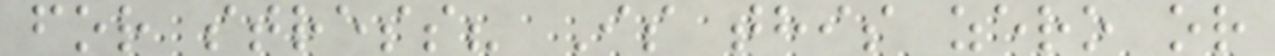for stress? Is this zero or
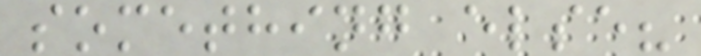something else?
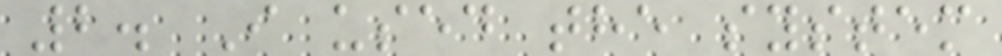2. I used the system
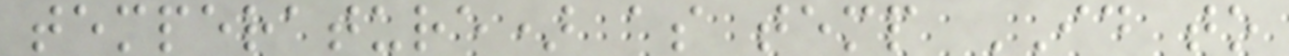temperature) as temp ID to
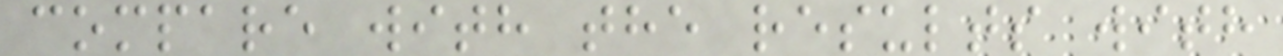compare with the results with
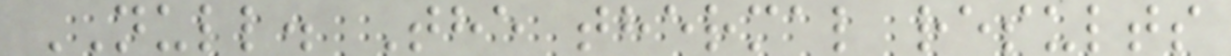NULL. The thermal results
